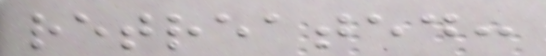retreated:
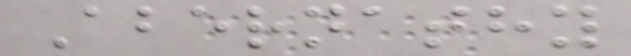Abernathy
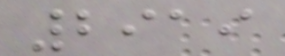2919
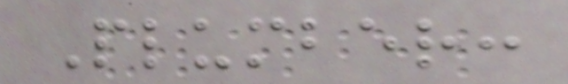Plumber:
